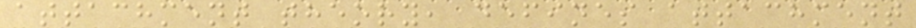attachment theory, defines attachment
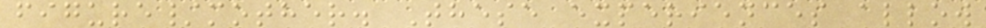figure/mother. These experiences allow
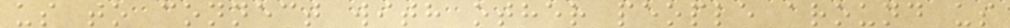us to connect with other people around us
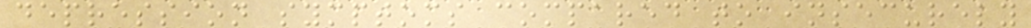depression symptoms compared to insecurely
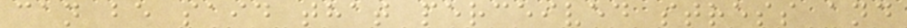can be said that perceived stress and
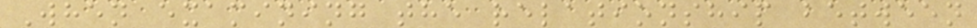When examining the relationship between
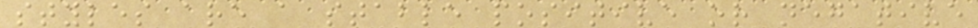styles are a stable positive or negative
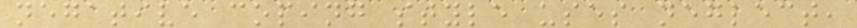negative coping style uses neglect,
